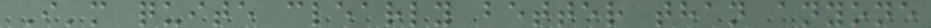I'm quite clearly better than anyone
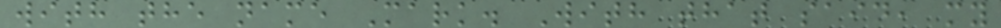with the name Mark. With that said, my
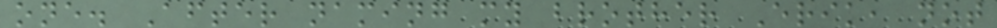one. After naming my brother Erik, not
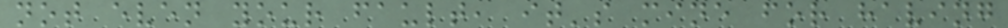not even your fault, it's mine for having
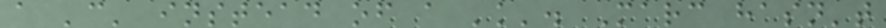a 'c' instead of a 'k'. Marc hasn't
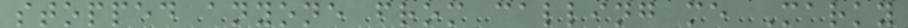stopped anyone from calling me Marky
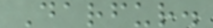Darfur.
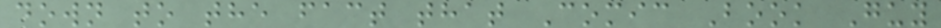down to the fact that Comic Book Guy
